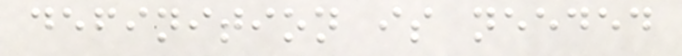definition is needed
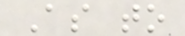As to
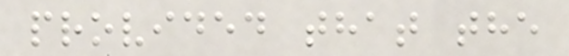provided that the
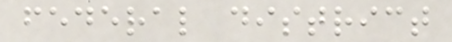federal district
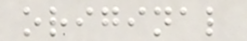original
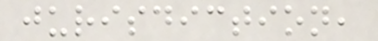jurisdiction,
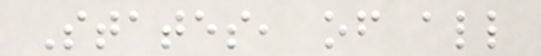States, of all
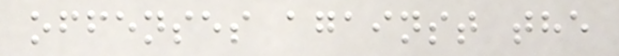offenses against the
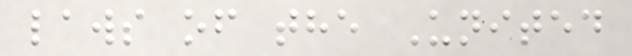laws of the United
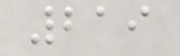219
